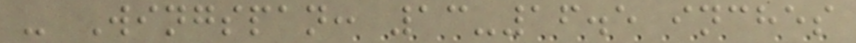- Wingspan: 13-16.5 inches
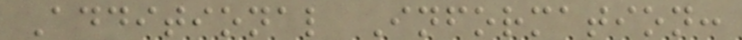Additional Information:
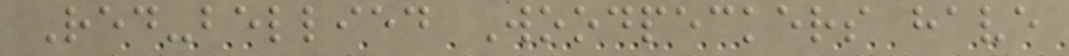Red-bellied Woodpeckers have
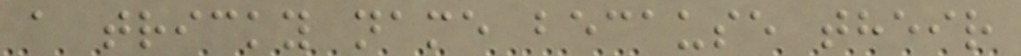a tricky name because their
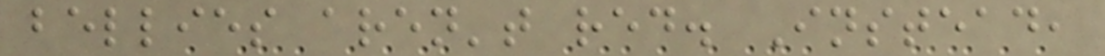bellies aren't red. Instead,
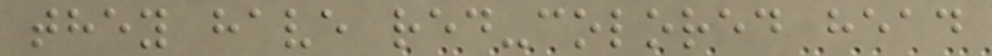they have red-colored head
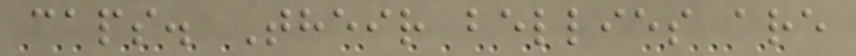caps. Their bellies are
